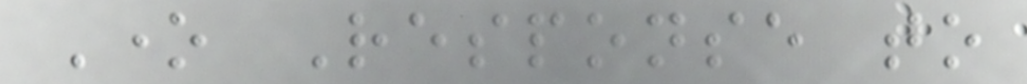One Response to
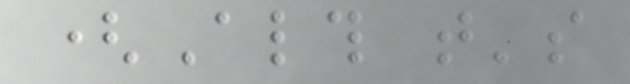(Although that's
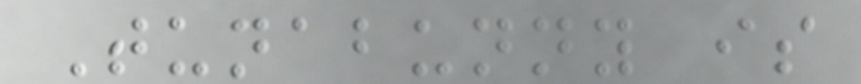Tunabunny is
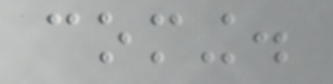coming.
